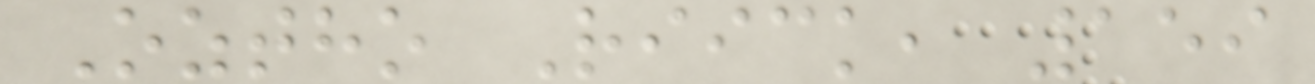Oztho Riick, 159
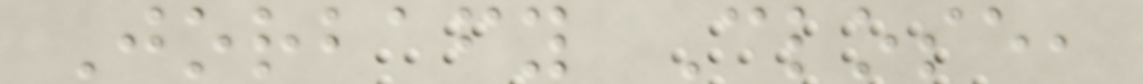Jorbafy Close,
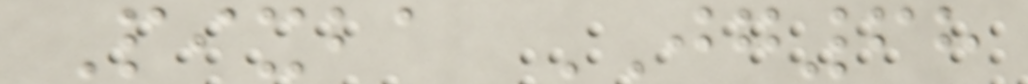Pixba JG68
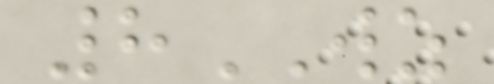8WZ
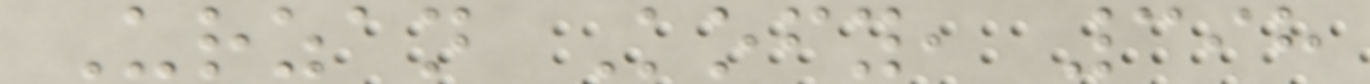Urzan Kofy, 398
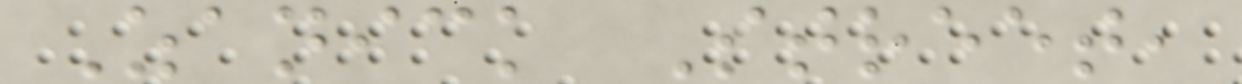Zanick Street,
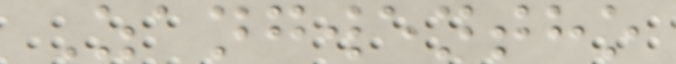Zangwentho
